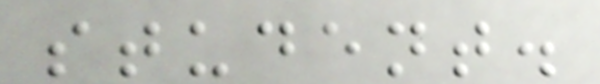student.
